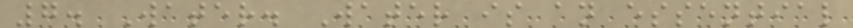7. Water. Water is an essential
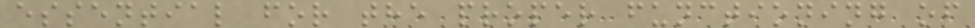essential for the proper functioning of
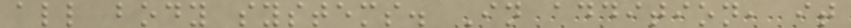all body systems. In addition, it
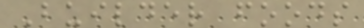Builder foods
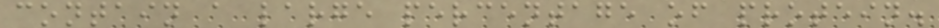contain a large percentage of protein.
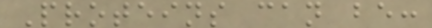Proteins can be:
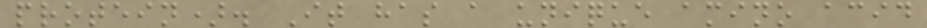protein). It has a unique amino acid
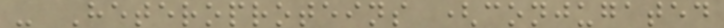- Heteroproteins (conjugated
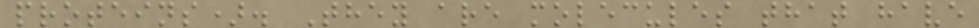proteins). They are molecules that have
